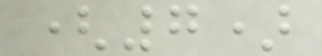(7)
